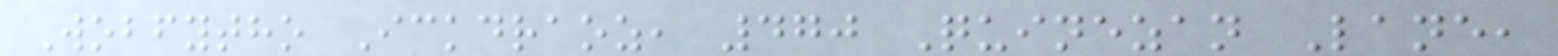Wobfytho Ickdraoz, 470 Quinezan Lane,
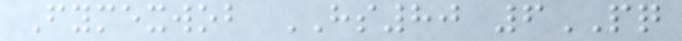Fymexwob HS80 6PQ
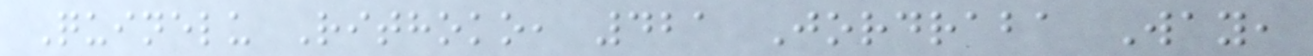Quinelu Rithoko, 421 Jordraba Way,
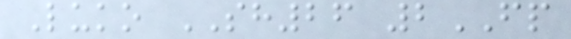Luko SH26 2FP
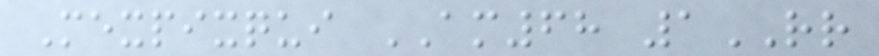Mexpixqui AM68 1RR
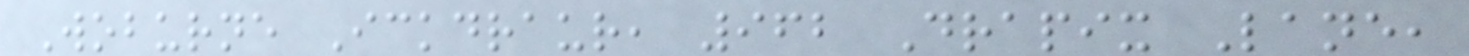Woburne Ickdraur, 962 Drapix Lane,
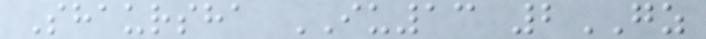Shaursha IU13 2GZ
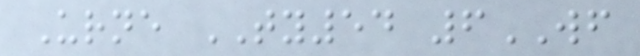Urne TY54 6WF
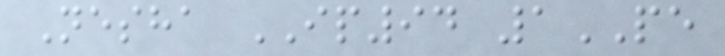Nesha IP94 1PE
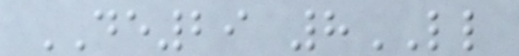DE29 8LL
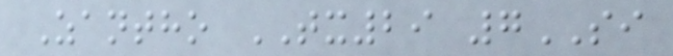Zantho TX29 7SI
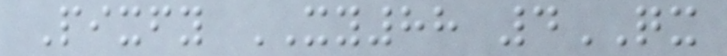Pixfy XY88 4QX
